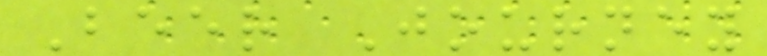Beer Journey
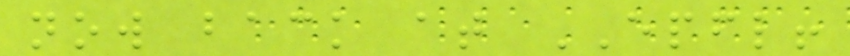now back at EPFL!
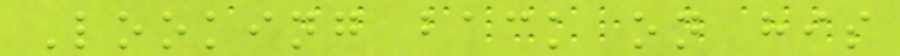Looking back on his
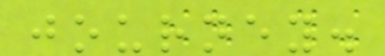journey.
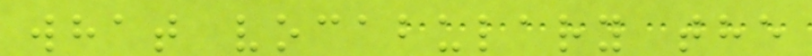what vocabulary the
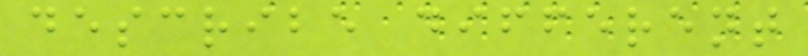describe different
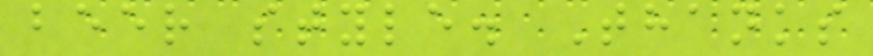beer style. Thanks
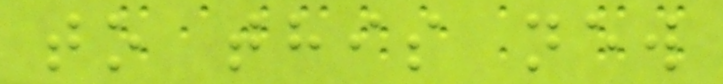to this new
